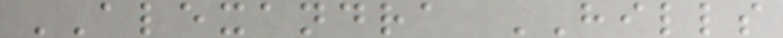ALEXANDRA HILLS
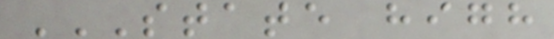STATE HIGH
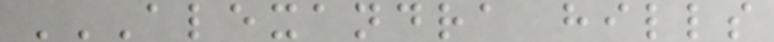ALEXANDRA HILLS
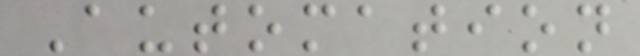Automation
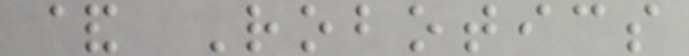& Robotics
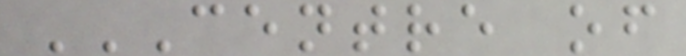CENTRE OF
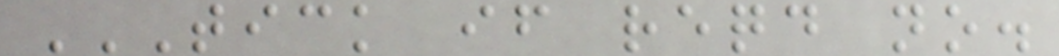TICK IF REQD NO.
